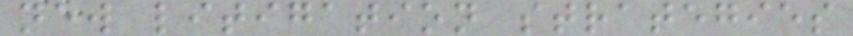new litigation strategies
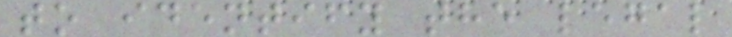to identify the legal
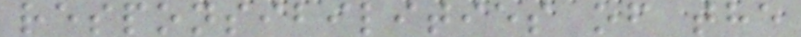responsibilities of the
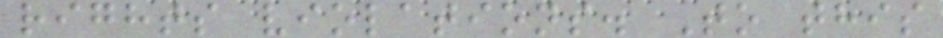rights violations. To this
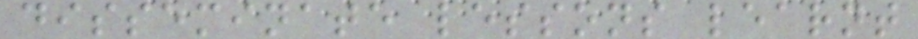disseminate lessons learnt
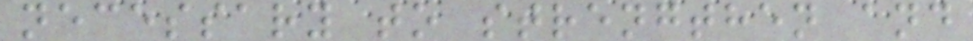necessary to strengthen and
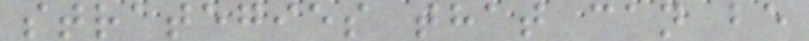strategies that can be
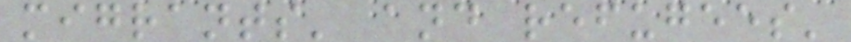migrants' and refugees'
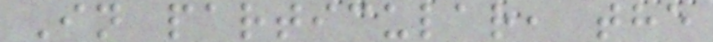In particular, the
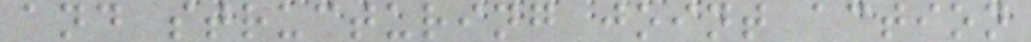and structuring joint action
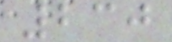230
